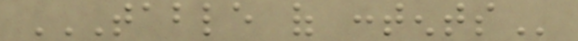TABLE OF CONTENTS
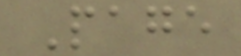Page
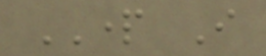PART I
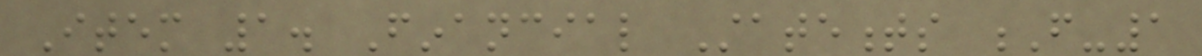Item 1. Financial Statements F-1
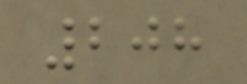208
